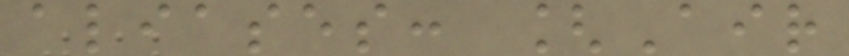aliases: [Air
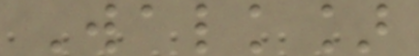Walk]
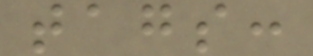tags:
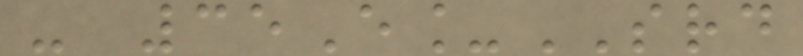- 35E_SRD
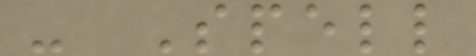- Spell
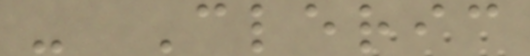- Cleric
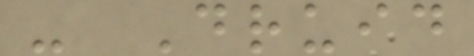- Druid
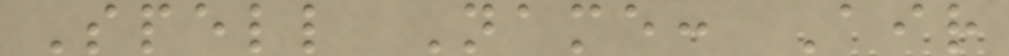Spell Name: Air
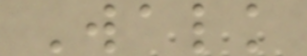Walk
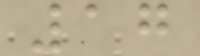17
